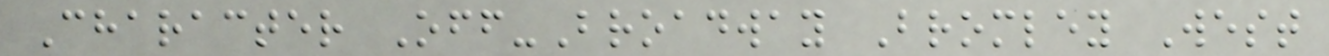Character Off-Broadway Bromley West
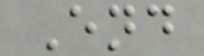End
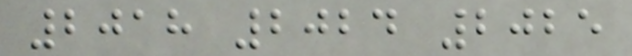2018 2024 2025
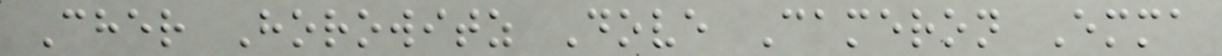Cher Horowitz Dove Cameron Emma
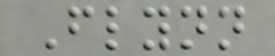Flynn
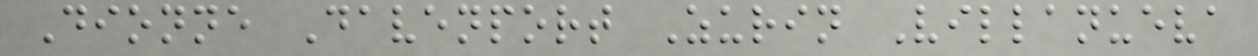Dionne Davenport Zurin Villanueva
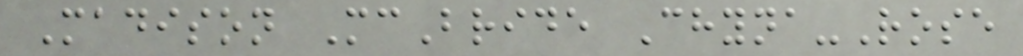Madison McBride Chyna-Rose
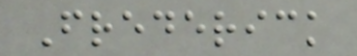Frederick
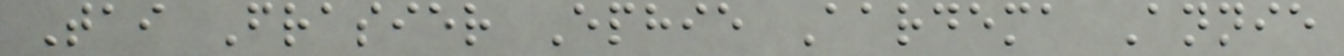Tai Frasier Ephie Aardema Annie
